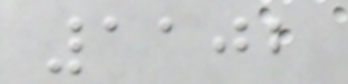1102
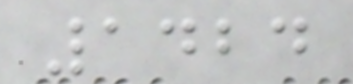1424
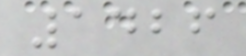1426
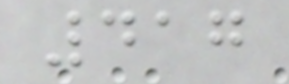417
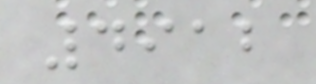4912
